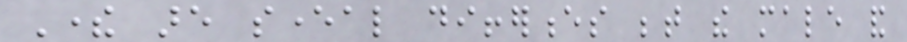There are several differences between the male and
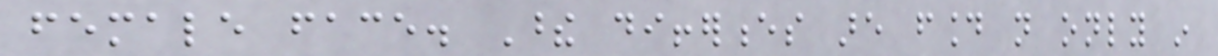female face. These differences are found not only in
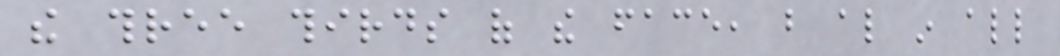the three thirds of the face, but also in all
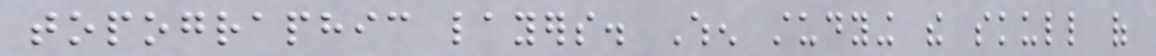topographic layers. When studying the skull of
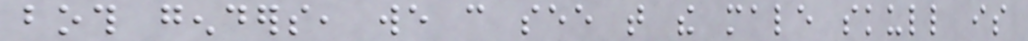both genders, we can see that the male skull is
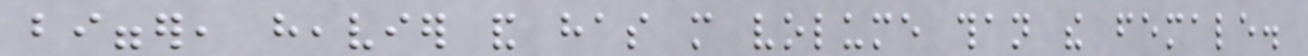bigger, heavier and has more volume than the female.
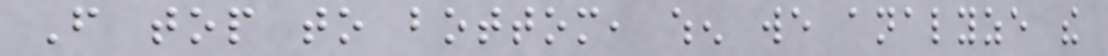From top to bottom, when we analyze the
